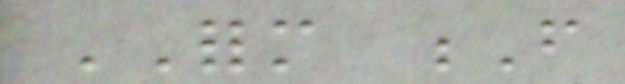FORM F
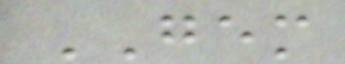GEM
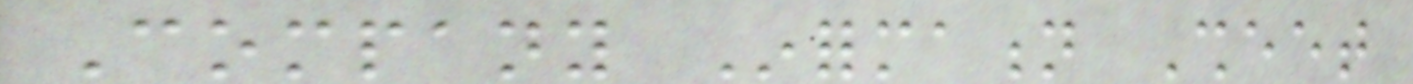Company Information Sheet
